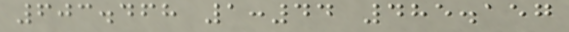603.468 1:44 485.157
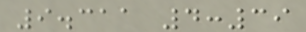9.311 4:39
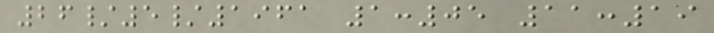26/5/1961 1:05 11:19
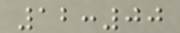12:00
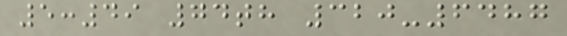5:49 74th 320-6487
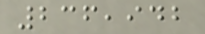236,942
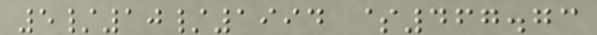5/10/1994 $467.73
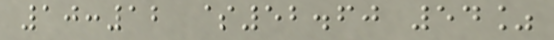10:12 $52.60 54%
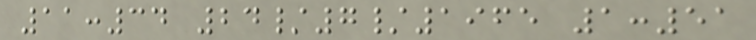11:34 24/7/1965 1:51
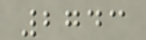2743
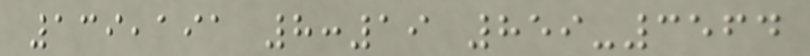139,191 8:19 859-3564
